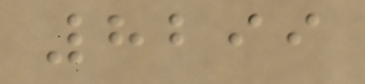8299
